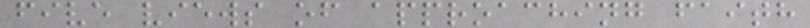five views of approaching faith
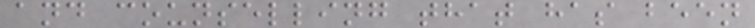and counselling that has been
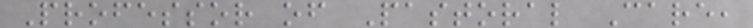Professor of Pastoral Care,
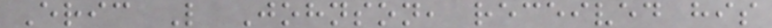Eric L Johnson, received his
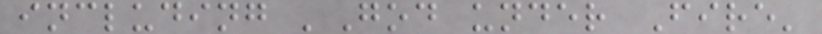including 'God under Fire'
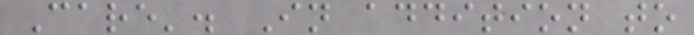Care'. In addition to
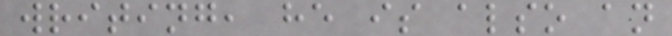writing, he is also an
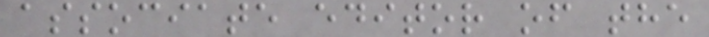associate editor of the
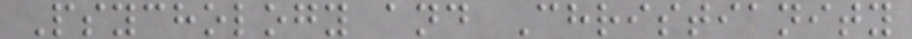Psychology and Christianity
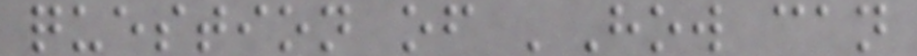question of 'How can
